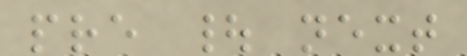pre | next
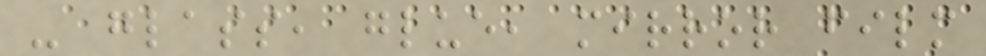- glass, glue, mirror film
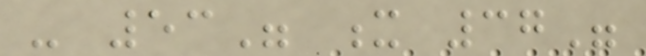- 53" x 37"
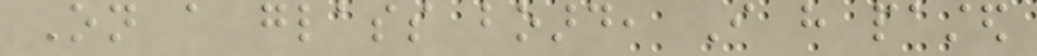On a glass board, I have pasted
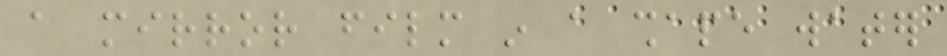a mirror film in a shape water
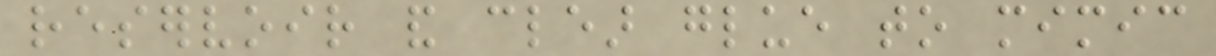reservoir and clear glue to mimic
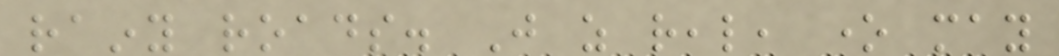rainy roads. Just as real, one may
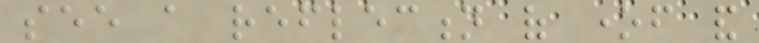see a reflection of oneself and
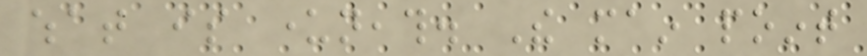what is underneath. The main point
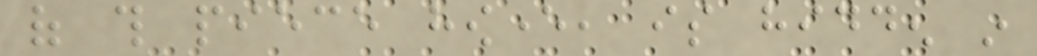of this piece however, is hidden in
